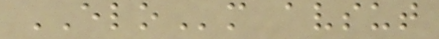ELOm avsut
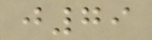j79
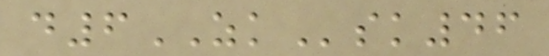d6ZKsk46
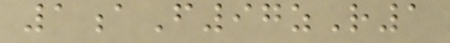1aF97zR1
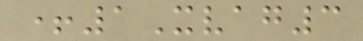+1Xvag3
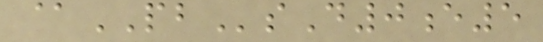@PBsD0e5
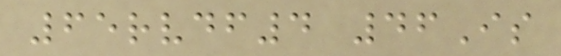65rvdf4 46Is
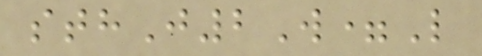sthJ2W=L
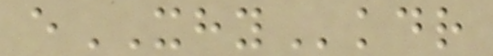eXHYkdr
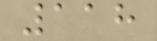118
